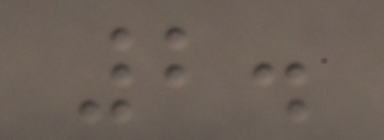2.
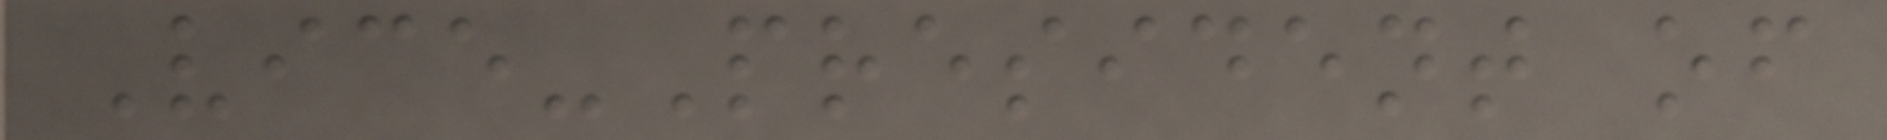Vice-President of
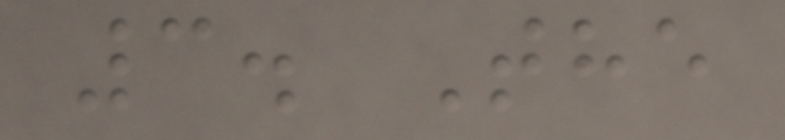3. The
